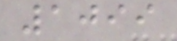1099
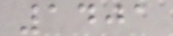1401
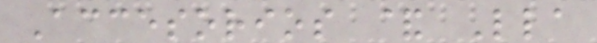Accesorios & Lla
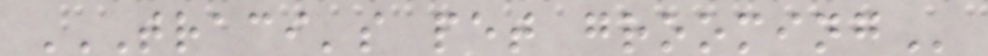TRACI'S PET GROOMING
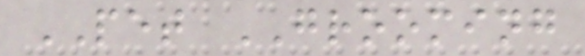PET GROOMING
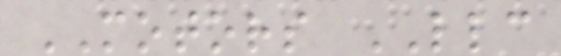MOTORS LLC
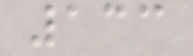133
